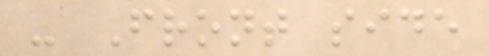- Front side
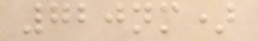720nm)
